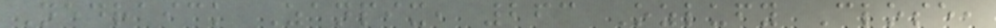Nedraick Zanpix, 263 Ozlufy Close,
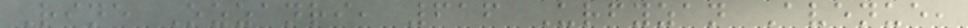Rine Ozzanri, 616 Urfyzan Avenue,
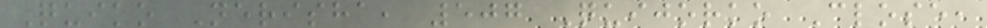Quiko Nerisha, 507 Quijorko Close,
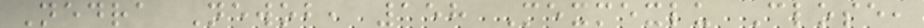Nedra Newob, 158 Mexmexlu Close,
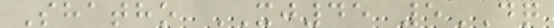Shatho XJ45 5DQ
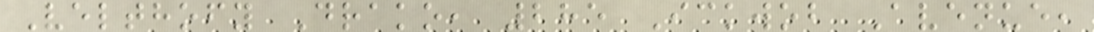Velthofy Drako, 285 Ickwob Avenue,
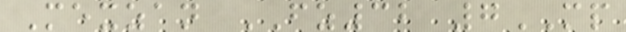Mexzan FZ32 7MP
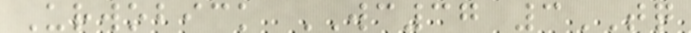Urwobick WC37 3TQ
